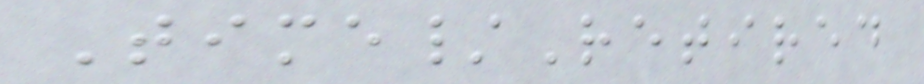Time/Retired
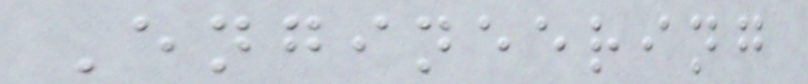Engineering
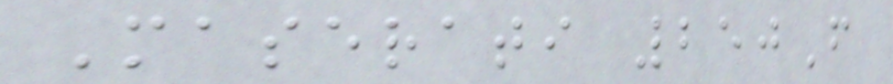Maserati 250F
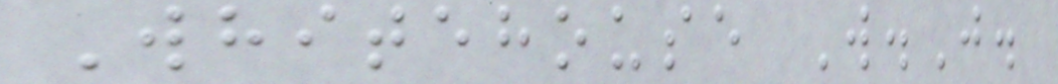Whitehouse W.J.
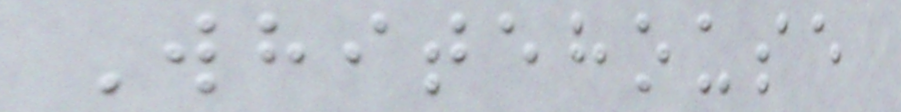Whitehouse
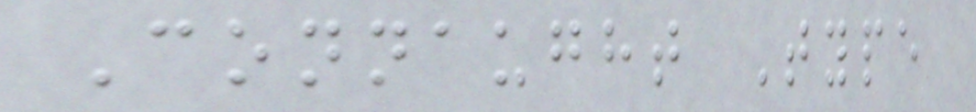Connaught Type
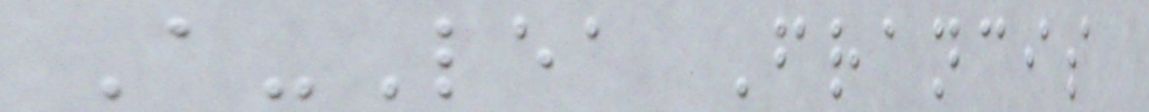A-Lea Francis
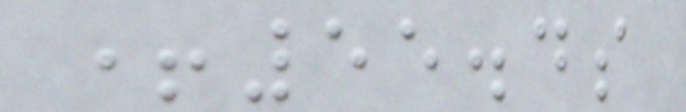+55.4s
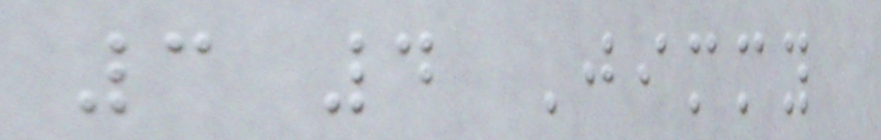3 4 Jimmy
